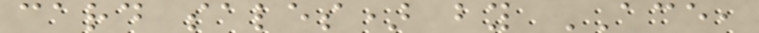card sales) by ACE,
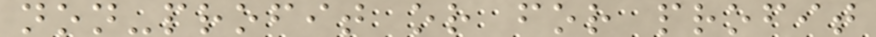non-profit or for profit
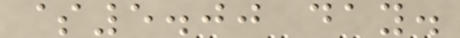$5.00 day.
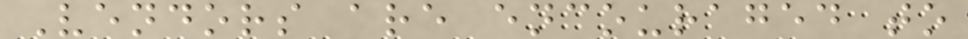Vendors are encouraged to
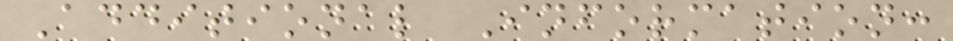Additional Information:
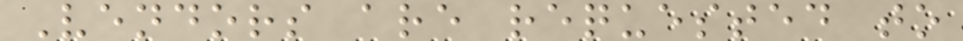Vendors are requested to
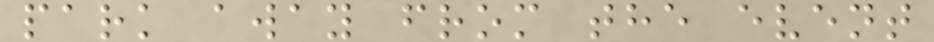park away from the event
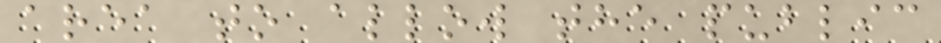area to allow the public
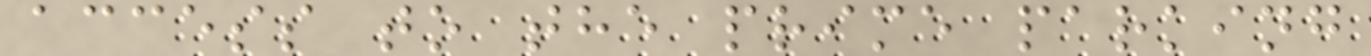access to the prime parking
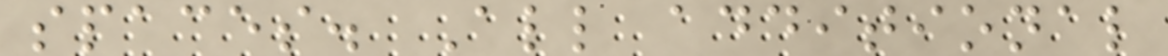spaces. All additional
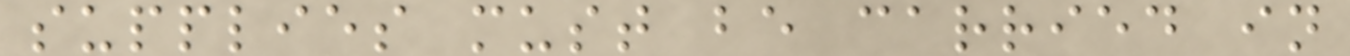supplies must be carried in
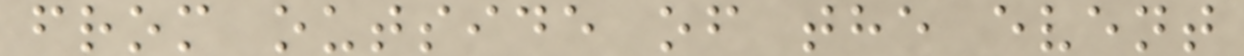from outside of the event
